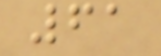61
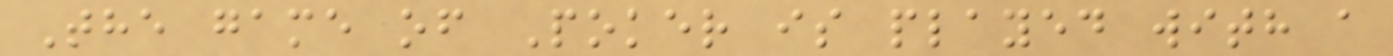The game of Poker is played with a
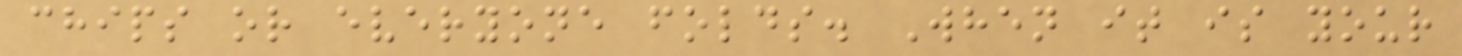chips or everyone folds. When it is your
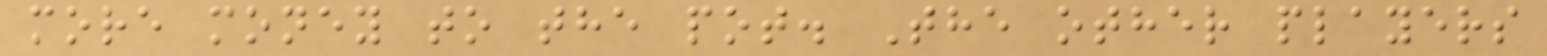more money to the pot. The other players
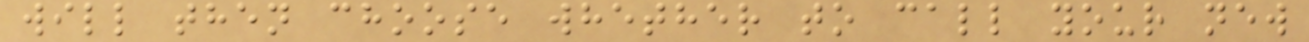will then choose whether to call your new
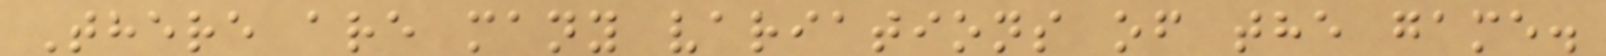There are many variations of the game.
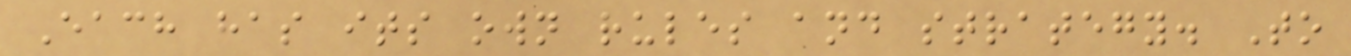Each has its own rules and strategy. To
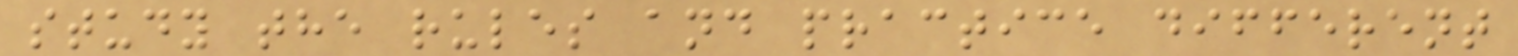study the rules and practice different
